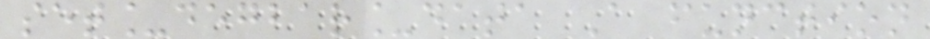set_degbar_data A function
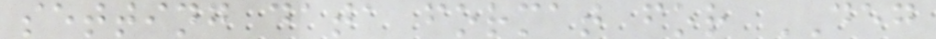setting data format for DEG
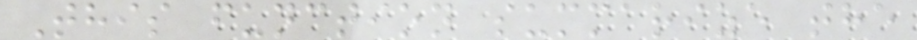This function summarize the
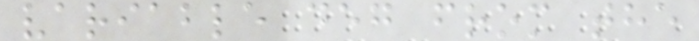variable deg from the
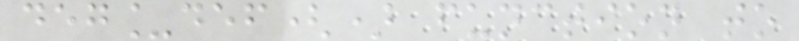deg_def() function to
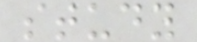study
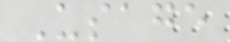Usage
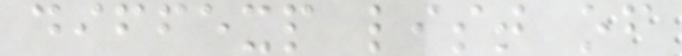diffexp list of
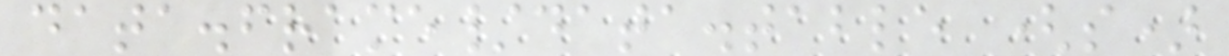data.frame/data.table (s)
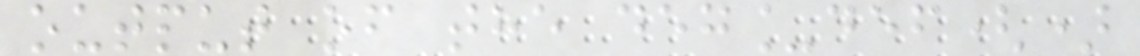output of the deg_def()
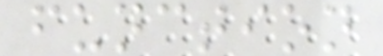function
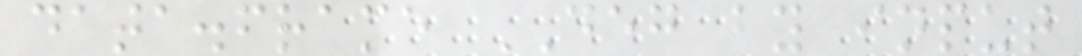data.frame DEG by input
